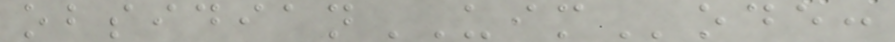obsidianUIMode:
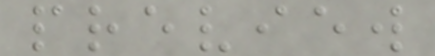preview
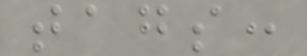tags:
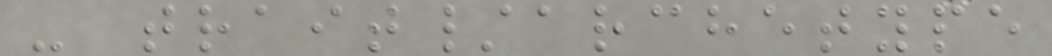- trait/archetype
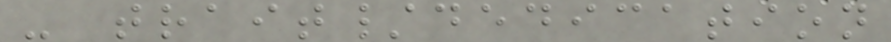- trait/dedication
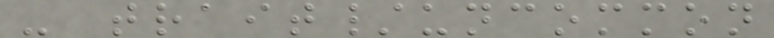- trait/uncommon
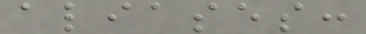aliases:
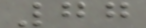77
